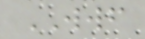WWF
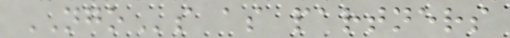NGOs as partners
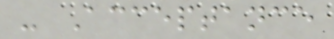- Acceptance
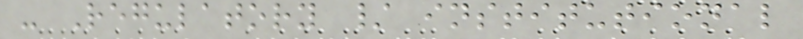- Regulatory / institutional
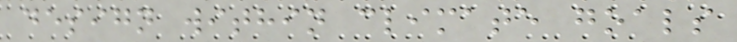design within climate goals
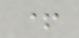+
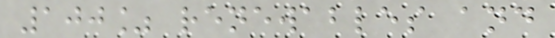100% renewables and
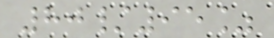80/95%
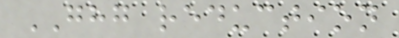GHG reduction
